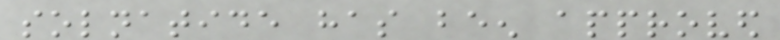solnatide has been approved
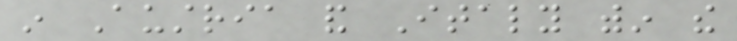in Austria and Italy within the
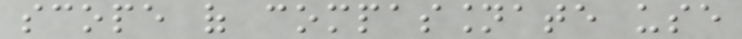scope of compassionate use
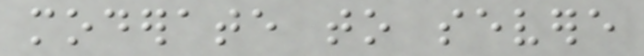moderate to severe
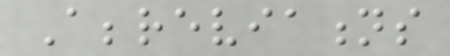Abbreviations
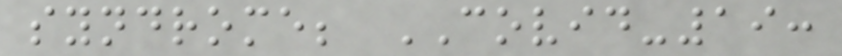syndrome; COVID-19:
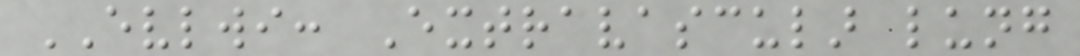EVLWI: Extravascular lung
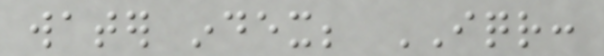water index; IQR:
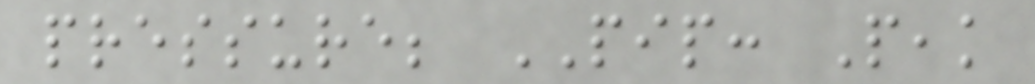pressure; PIP: Peak
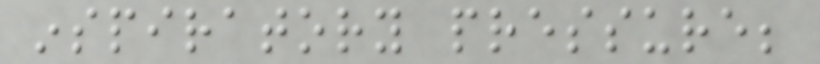inspiratory pressure;
